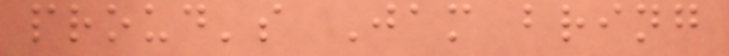proud's Jam bring
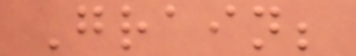Grain;
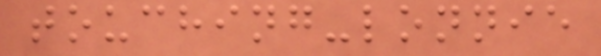touching-lonnie
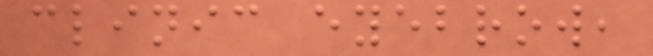clinic eyebrow,
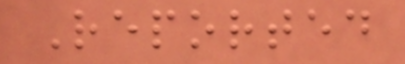Reported
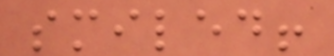smiled!
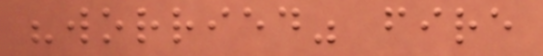"worried" fire
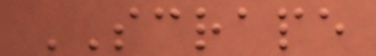SCRAPE
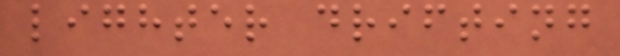lighter drifting
